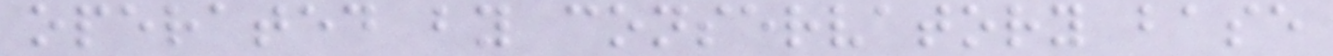operated by conservatory base
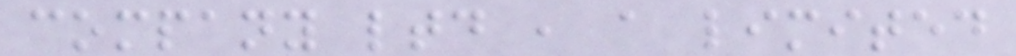company ltd , a limited
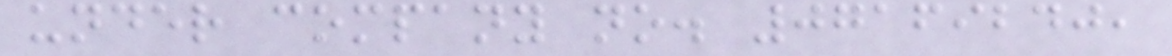under company no. 07169240,
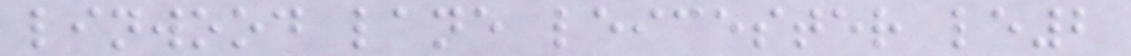linwood lane leicester le2
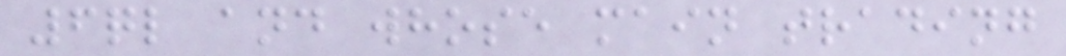6ql and whose main trading
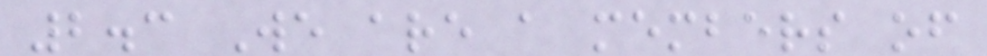2.3 We are a members of
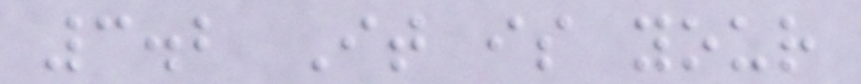3.2 It is your
